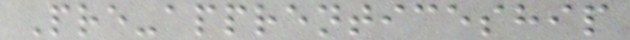Pre-apprenticeship
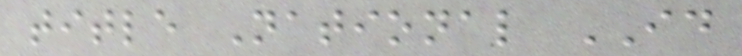title National ID
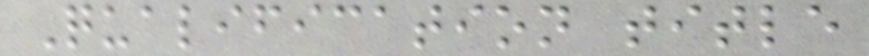Qualification title
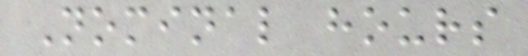Nominal hours
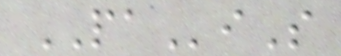PAiS
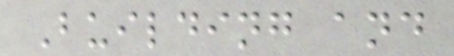Building and
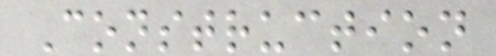Construction
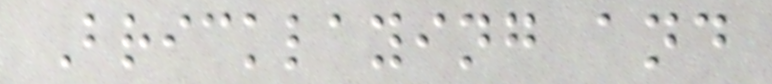Bricklaying and
